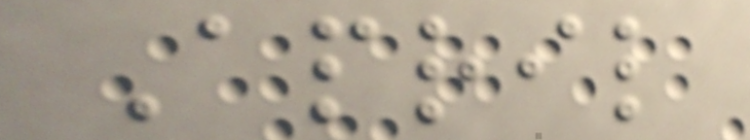April
